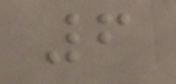6
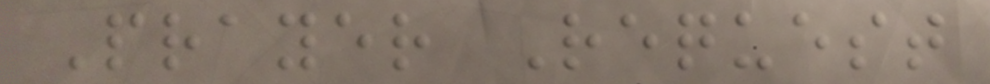Prayer Request
